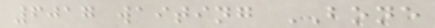6017 waiting BONE
